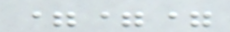===
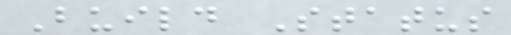Build Status
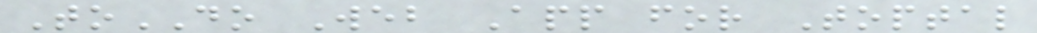ToDO Web App for Toptal
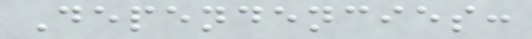Dependencies:
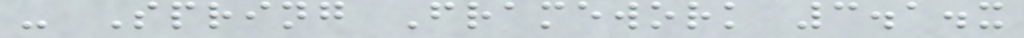- Spring Framework 3.1.x
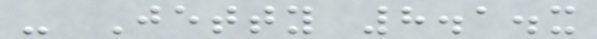- Jetty 8.1.x
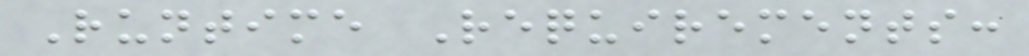Runtime Requirements:
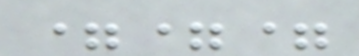===
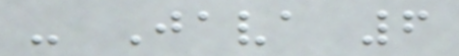- Java 6
